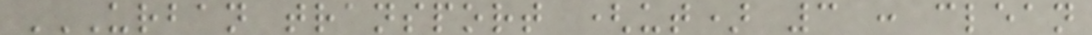URBAN TRANSPORT (UT) 3 : CLEAN
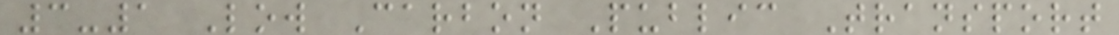3-1 Low Carbon Public Transport
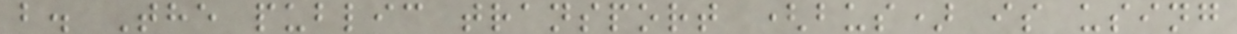b. The public transport (bus) is using
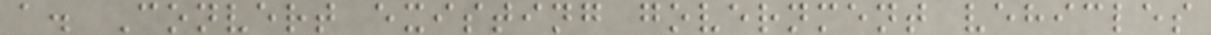a. Convert existing government vehicles
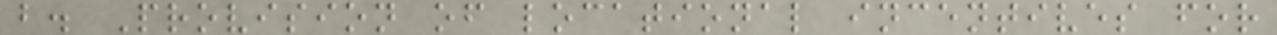b. Provision of locational incentives for
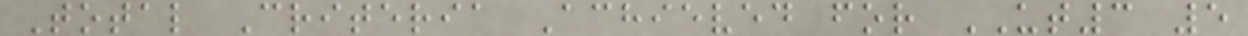Total Criteria Achieved for UT3 5
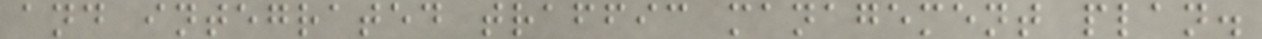and integrated traffic management plan.
